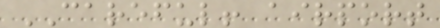CAREFUL! airport
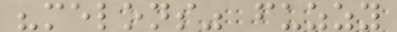"melons" fuzzy
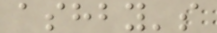ashby's
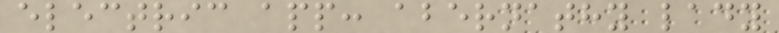electric app: abernathy lady
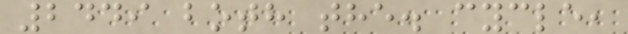2449 both the. cycle,
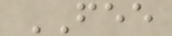FEE
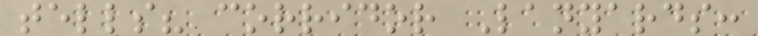tells? corridor Lanyards:
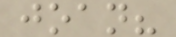joan?
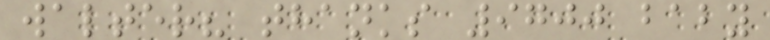walter? thanks 9700 baby
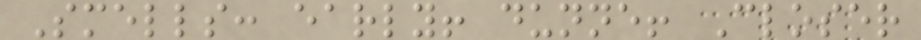Smells: early! dunne! Closer
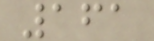161
